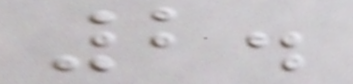2.
